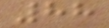88
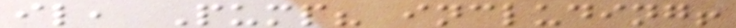il, Pump? including!
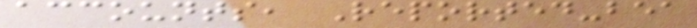accounts, Reported-bea
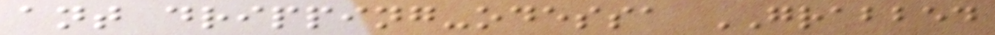ant dripping-odessa GRABBED
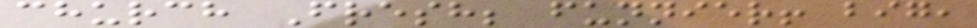church Fresh; funnier! big,
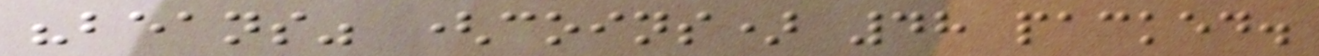"beans" (coins) 48 packed.
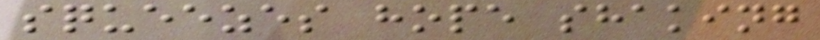squeezes hope shaking
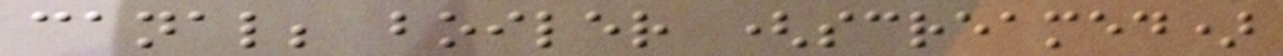canal; boiler (screamed)
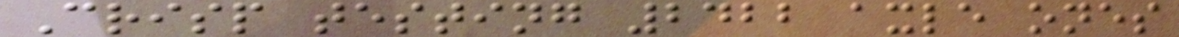Crisp testing 2422 axle ones
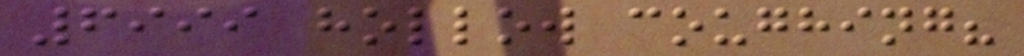6999 hollow coughing?
